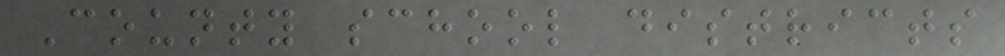County school districts
